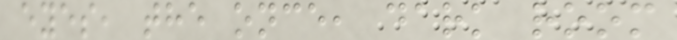eyes, the once, dark room
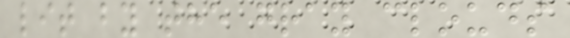lit by the gray clouds
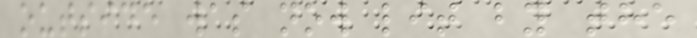outside was now lit by the
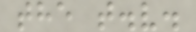the t.v.
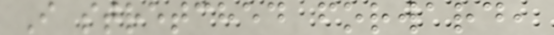I stretched forward,
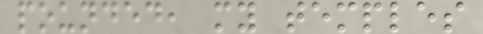pounded, my temples
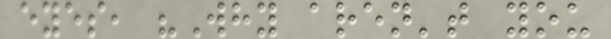eyes, "Why aren't you
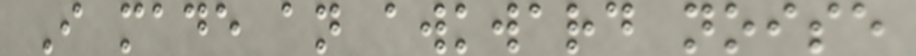I made an awkward noise
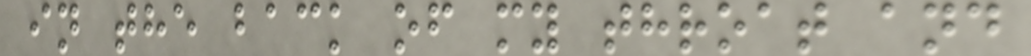in the back of my throat and
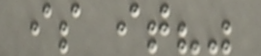is it?"
